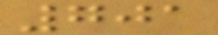701
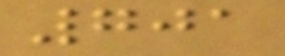701
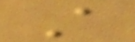A
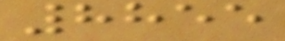8855
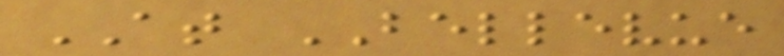AT BELLEVUE
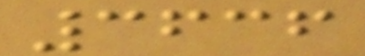3636
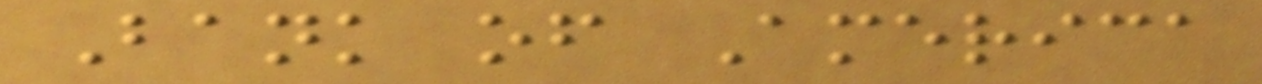Bank of America
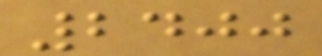2400
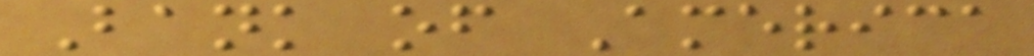Bank of America
